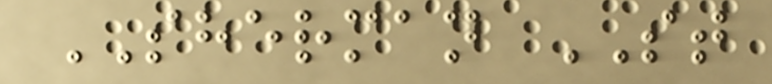SHERMAN ST
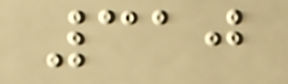310
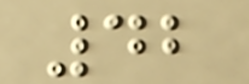42
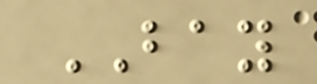BAY
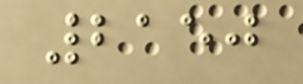2150
